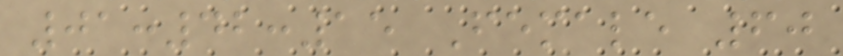01:42:15 Female 60
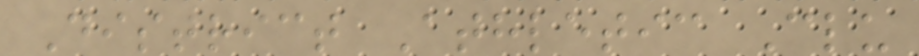District Athletic Clu
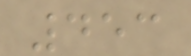453
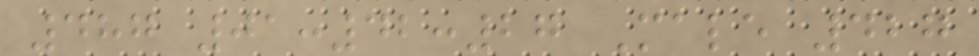487 01:42:27 Male 427
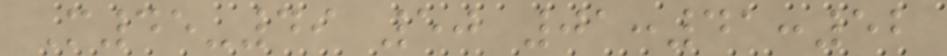M45-49 50 01:41:52
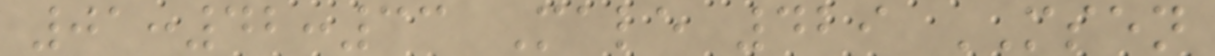01:42:33 Male 429 MSEN
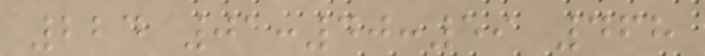224 01:40:59 468
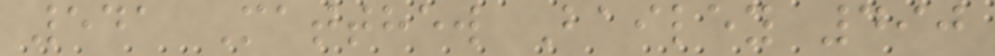541 Matthew Bailey 490
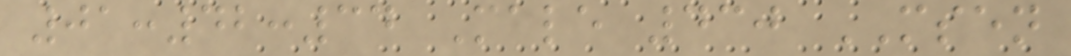01:42:34 Male 430 MSEN
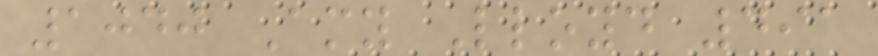1040 Amy Lloyd 491
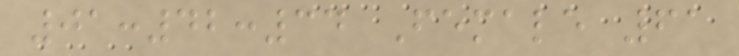01:42:34 Female 61
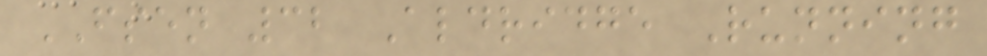FSEN 32 Aldridge Running
